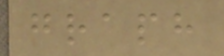graph
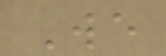We
